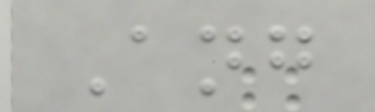Ang
